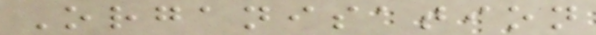Organisation
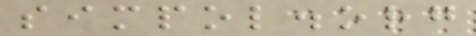simpol.org
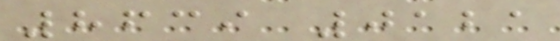8639 0121
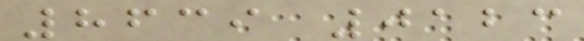8639 0123
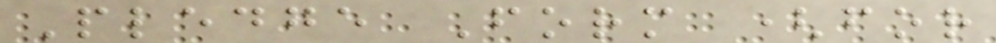Pledge Form (for
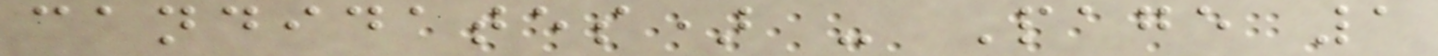candidates) - Page 1
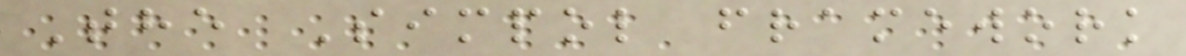The Simpol framework
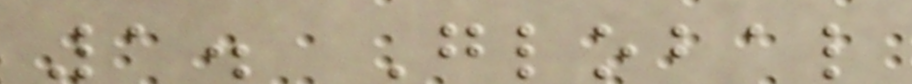1. Global
